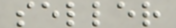seller
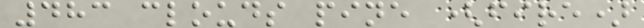483 clouds pine (fire)
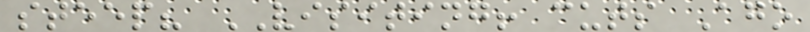steep? VISITING! cuts Ago
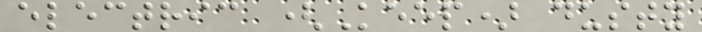electric (Keep) dusty
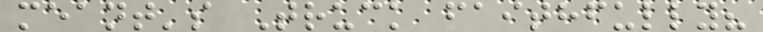meant's Truck faithfully?
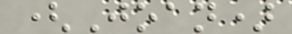(Joan)
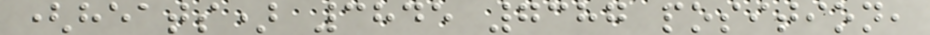(heats) 3845 7387 position,
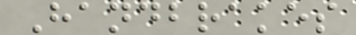Handbrakes
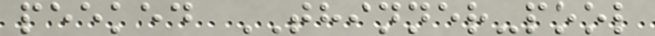peeked THINNER-pool
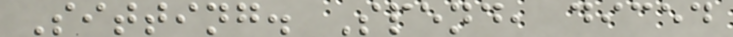Sitting. Spend, diced
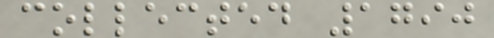collected 1790
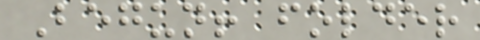Begun! folder
